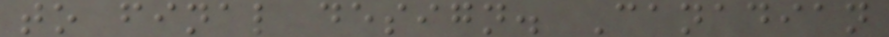to final design. Canadian
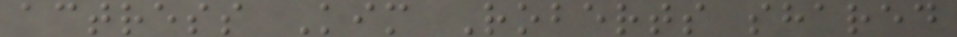actress Kim Roberts shared
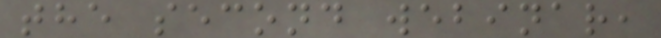the second webinar,
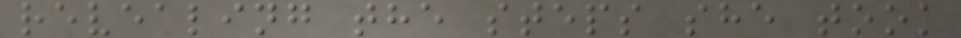revealing the steps she took
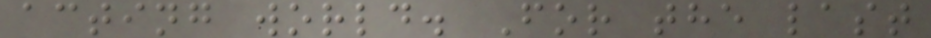acting world. For the last
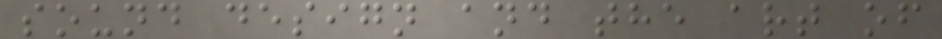sound design and the art of
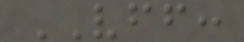VFF:
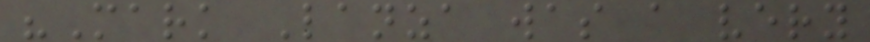"Mark Lanza was a very
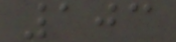103
